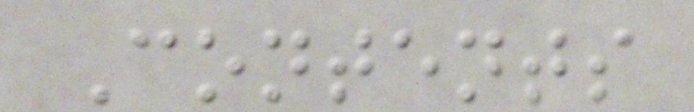Contents
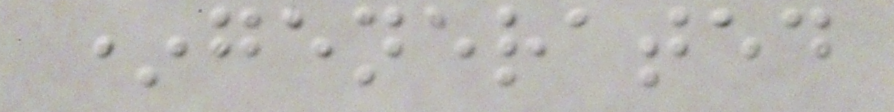*generated
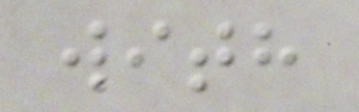with
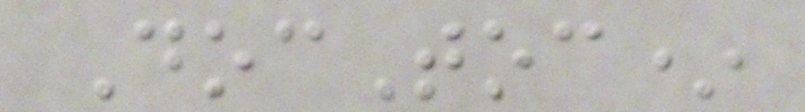DocToc*
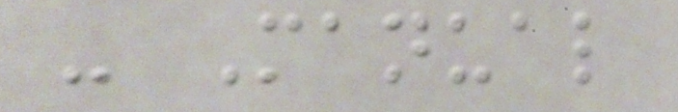- Manual
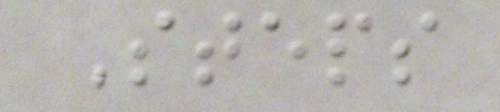Steps
